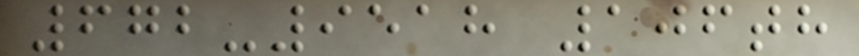672-9518 106th
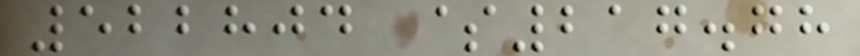522804 $217.78
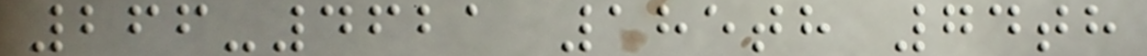266-4621 185th 74th
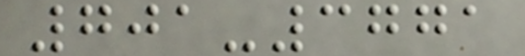701-3771
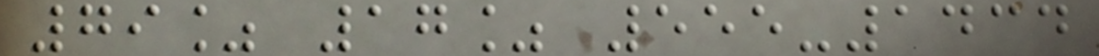79% 17% 555-1434
